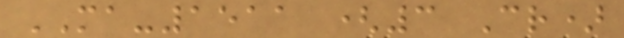MA-1511 (3 Cr)
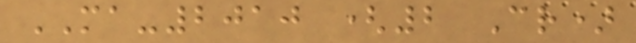MA-2010 (2 Cr)
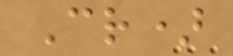Cr)
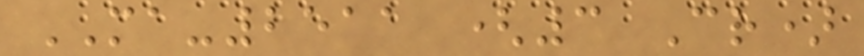MA-2511 (3 Cr)
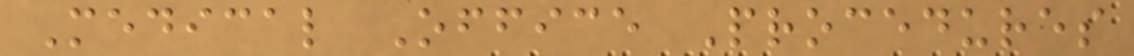Medical Office Procedures
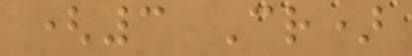(3 Cr)
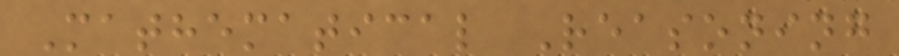Mathematical Reasoning
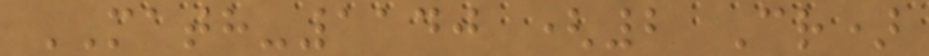MATH-1140 (2 Cr)
